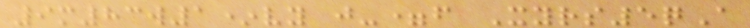9m83w1*vy j-=f Xyrs5qA
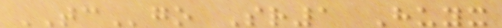TCgo Sr1 Huyx
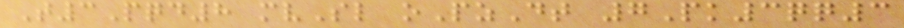T3Pqd8 mvSl oPzDt 7Pk3qq3
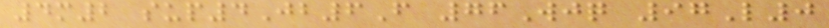4m2 sup4Jb6F 76Wjq 97L0
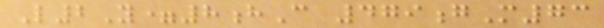L2Y=8hC 479gM73
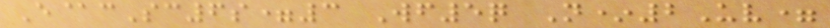E@cSc6s=3 Wf5q N*2Uv=
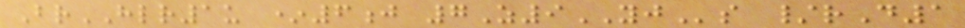BrHLR1u *6j 7Z9YJs /rD1
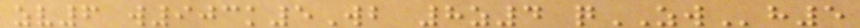zv6 w903k5Wb 8z4 qZWh5
